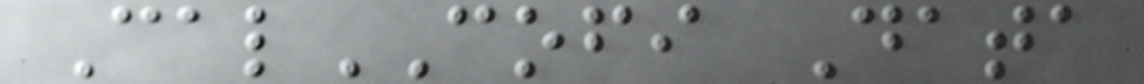CalCOFI Data
